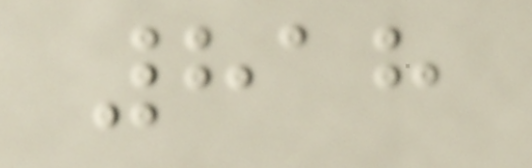818
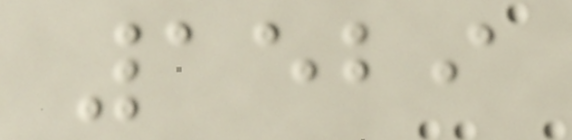1529
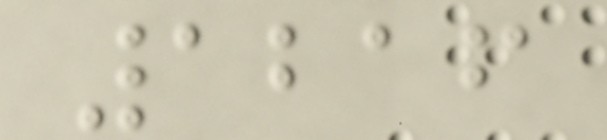1216
